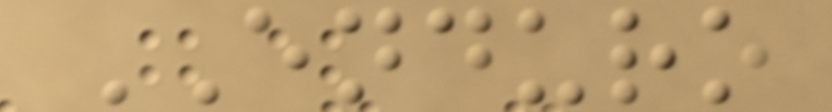ENDURO
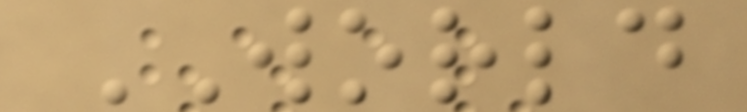WORLD
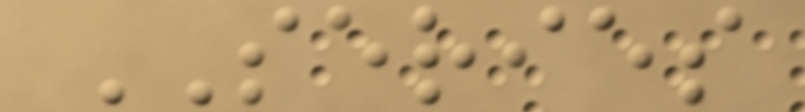SERIES
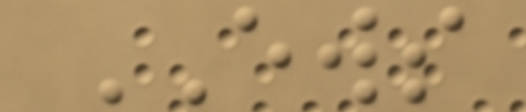EWS
